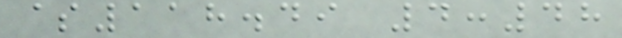$118.49 4:48
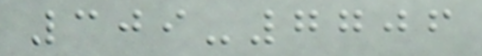309-7706
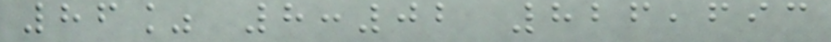86% 8:02 826,693
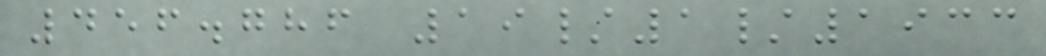456.786 19/1/1933
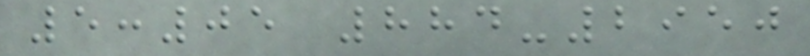5:05 884-2950
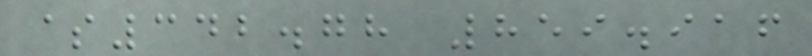$342.78 859.916
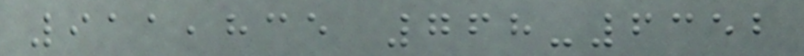911,835 768-6352
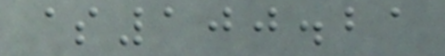$100.21
